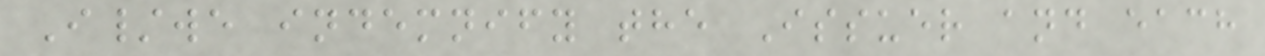I/we indemnify the Issuer and each
